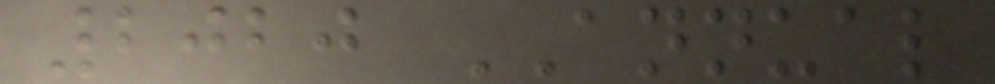2020 ANNUAL
